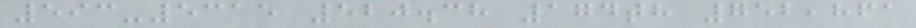593-5315 520.38 174th 752,861
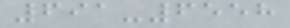691-6558
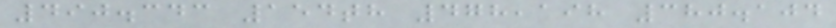490.343 154th 478,198 380.104
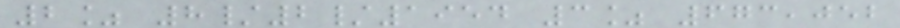2% 8/2/1954 3% 673,052
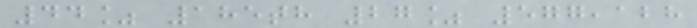44% 185th 27% 577,128
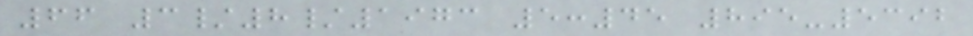66 3/8/1973 5:45 895-5392
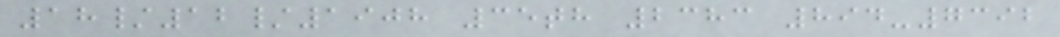18/12/1908 35th 2383 894-7392
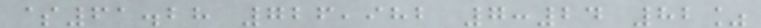$61.28 726,982 7:24 82%
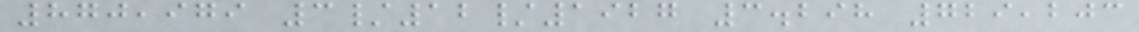870,979 3/12/1927 3.298 729,203
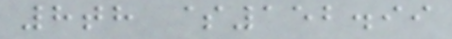8th $152.99
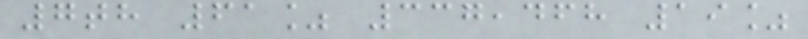7th 61% 337,468 19%
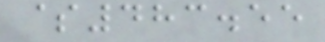$483.55
